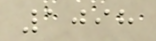1098
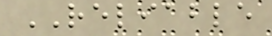RELIABLE
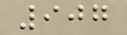907
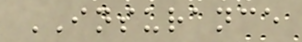INSURANCE
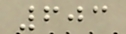603
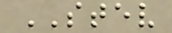STEV
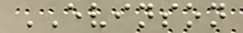EVINSON
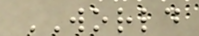WORLD
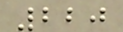220
